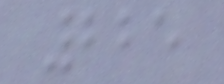225
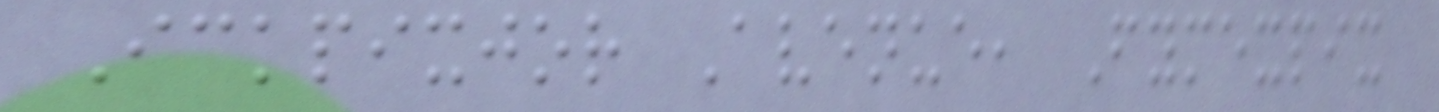Ickpixjor Avenue, Fymexpix
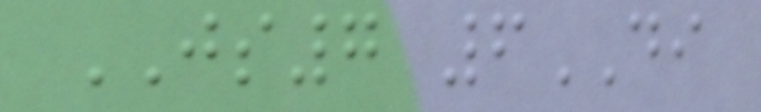JS7 6DI
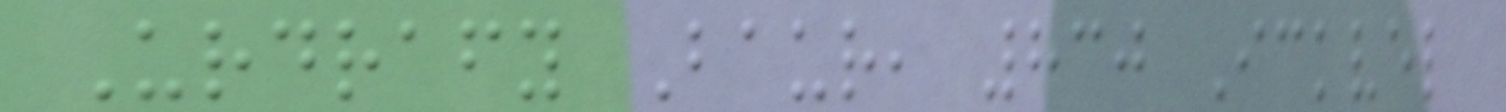Urdrafy Baur, 830 Ickvel
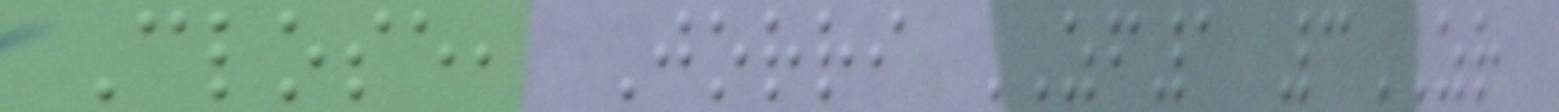Close, Jorri ZF1 3ZR
